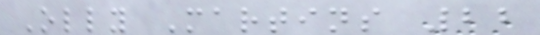Olly Martins 22
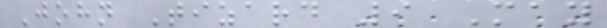John Tizard 9 May
